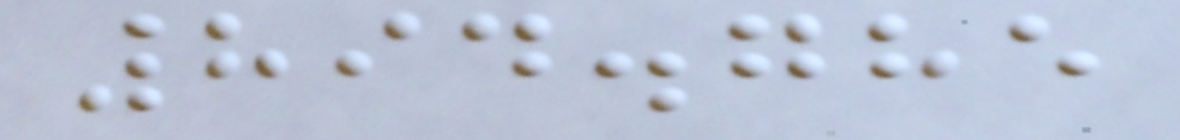894.785
